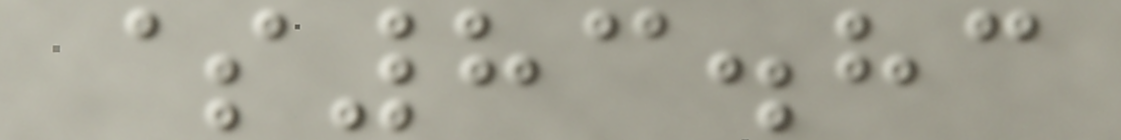$83.83
